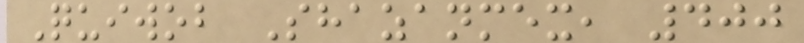Quiwob Shazanmex, 400
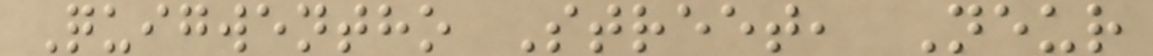Quigwentho Street, Neur
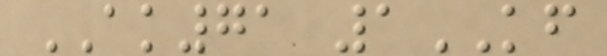AK71 1KF
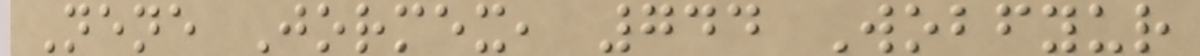Nene Jormex, 744 Wobfyur
